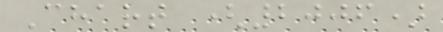Chart (2006)
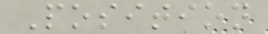Position
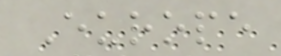Europe
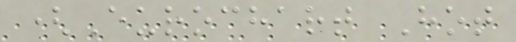(Eurochart Hot
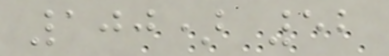100) 52
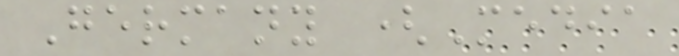Germany (Media
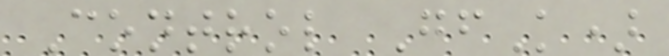Control GfK)
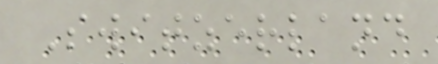Switzerland
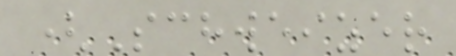(Schweizer
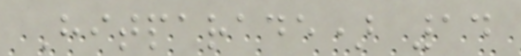Hitparade) 14
